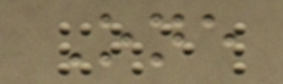One
